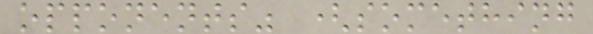opponents" (something
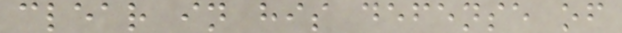clear in his defense of
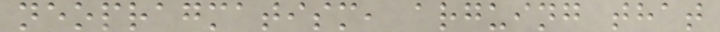neopragmatism, arguing that
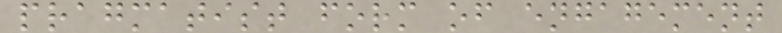pragmatist form of engagement
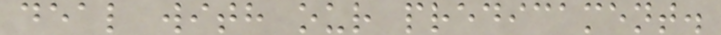deal with our predicament.
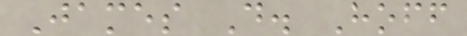James D. Hoff
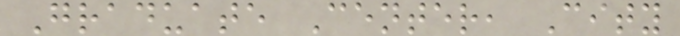Graduate Center, City
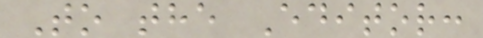To the Editor:
